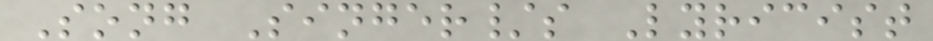Song Singer/s Lyricist
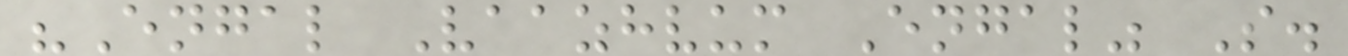"Engal Vaazhvum Engal" S.
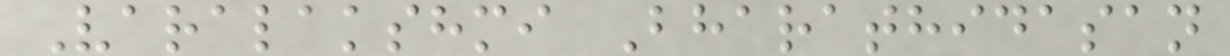Varalakshmi Bharathidasan
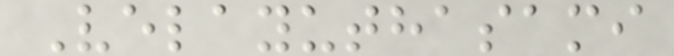Velayuthasami
